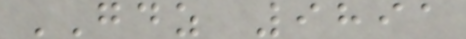GDZ 9891
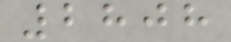2808
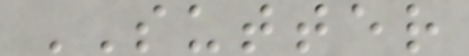SUTTER
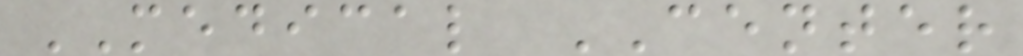MEDICAL CENTER
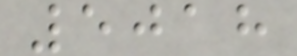5018
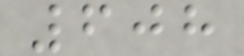608
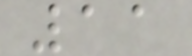11
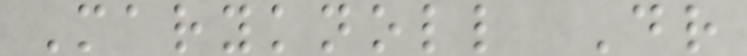Maryknoll Dr
